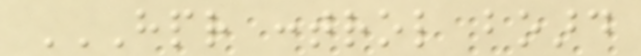HPR CONTROL BOARD
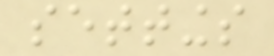settings
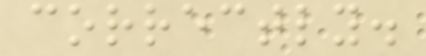correctly.
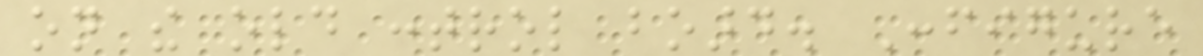on the old control board. Configure
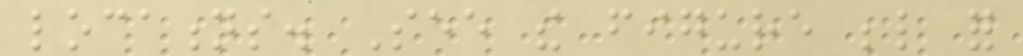locations. See the figure below for
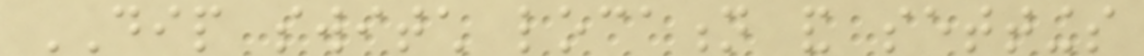DIP switch location and settings
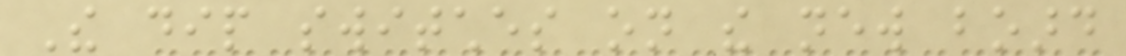The dip switches on the new board
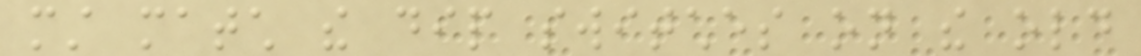must match the dip switches on the old
